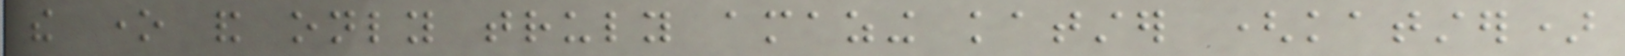the one and only truly amazing katster (katster)
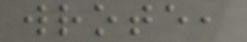wrote,
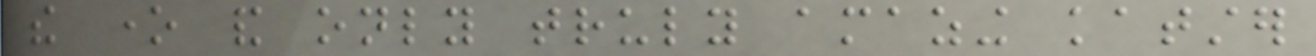the one and only truly amazing katster
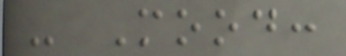- Mood:
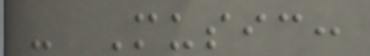- Music:
